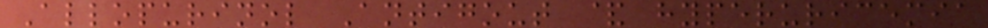Allopurinol Antigout & hyperuricemia
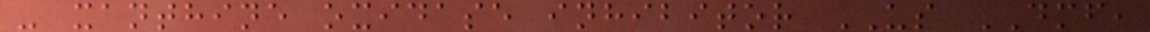- xanthine oxidase inhibitor US DMF,
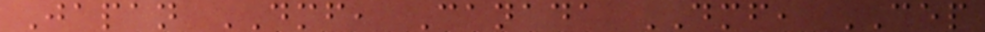Japan DMF, Canada DMF, CEP
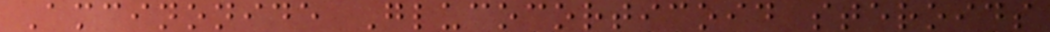Amcinonide Glucocorticoid steroids
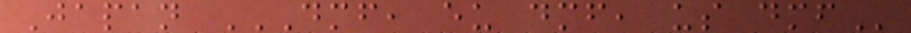Japan DMF, EU DMF, US DMF
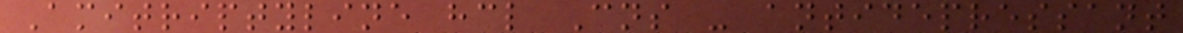Amitriptyline hcl Cns - antidepressant
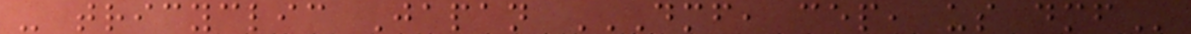- tricyclic Japan DMF, CEP, US DMF
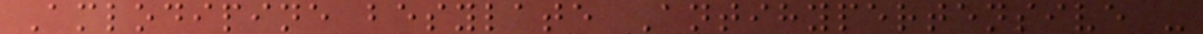Amlodipine besylate Antihypertensive -
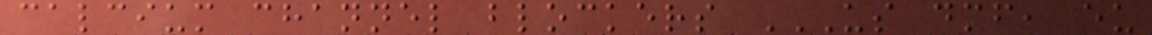calcium channel blockers US DMF, EU
